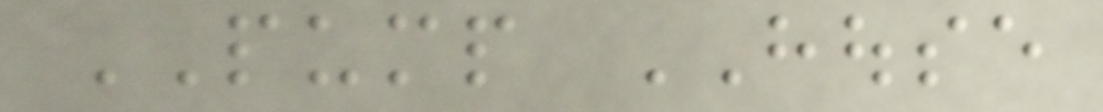PUMP HOUSE
